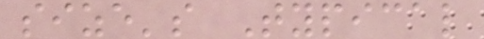size's Typical
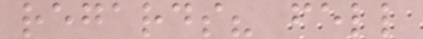regards? fell
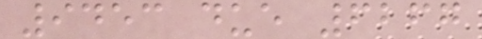9453 due 6267
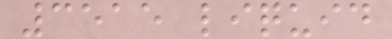3515 liquid
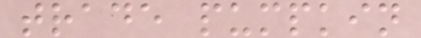trade pumpkin
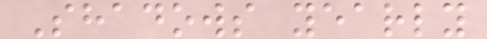Shadows yearly
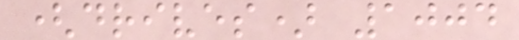(drives) 1004
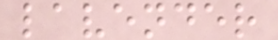lavender
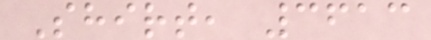Shirt, 3613
